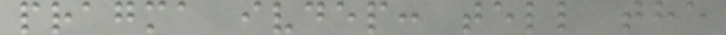pragma ivdep: tell the
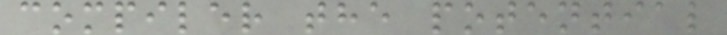compiler the potential
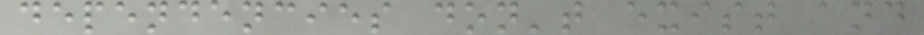dependencies don't exist and
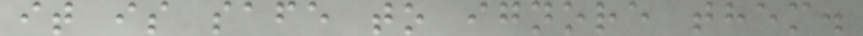it is safe to ignore them.
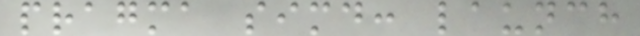pragma simd: launch
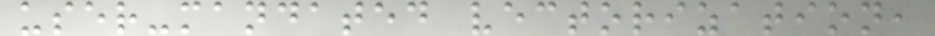user-mandated vectorization,
